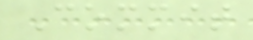Commit
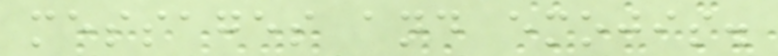messages and emojis.
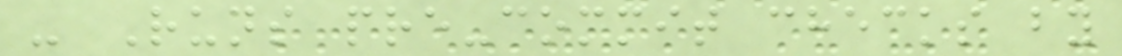- Runs pre-commit checks by
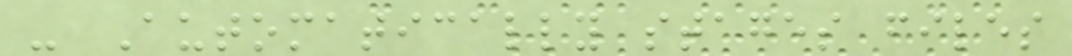- Automatically stages files
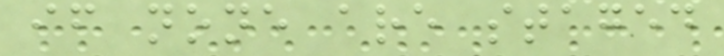if none are staged
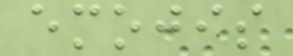emojis
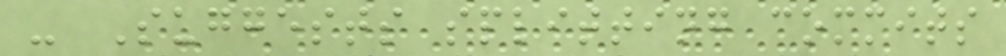- Suggests splitting commits
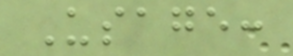Usage:
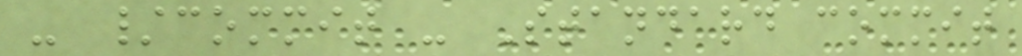- /commit - Standard commit
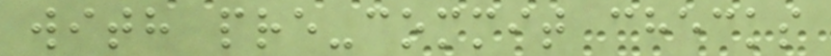with pre-commit checks
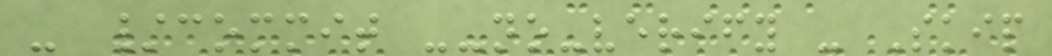- /commit --no-verify - Skip
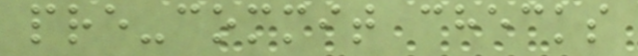pre-commit checks
